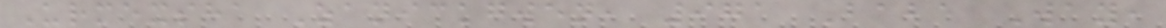Urmexsha Zanickgwen, 971 Baba Way,
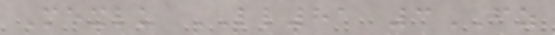Mexlu LL81 3FZ
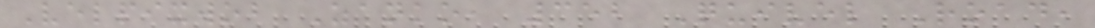Velpixwob Zanko, 352 Quivel Road,
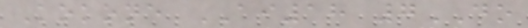Kokone AI18 7DO
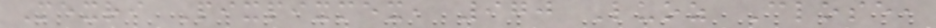Mexri Pixpixmex, 970 Luoz Close,
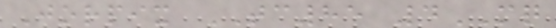Jorpix TC85 4MQ
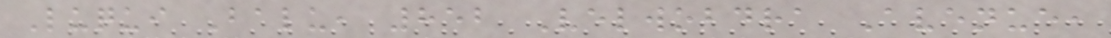Luqui Balu, 852 Velwobdra Avenue,
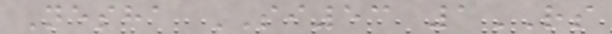Nesha SI53 1RS
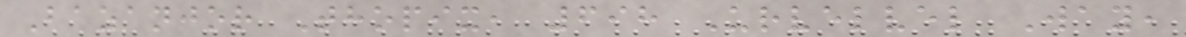Bazanjor Thopix, 698 Urvelvel Way,
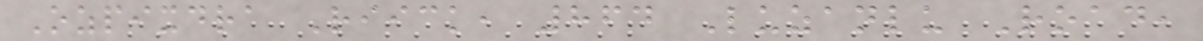Ozpixdra Riick, 864 Luzanlu Road,
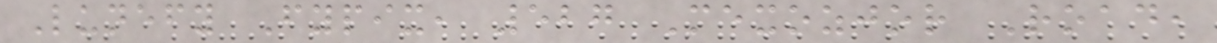Lunefy Fypix, 527 Mexozjor Road,
